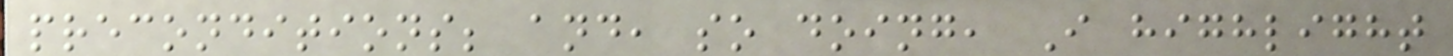preconditions; and, so doing, I highlight
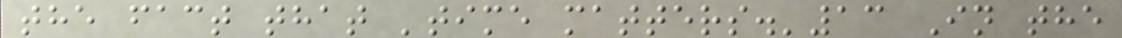the fact that 'time matters.'13 In the
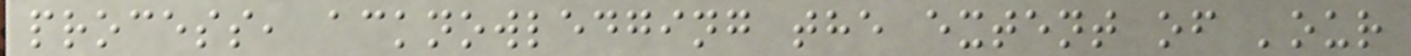process, acknowledging the extent of 'our
